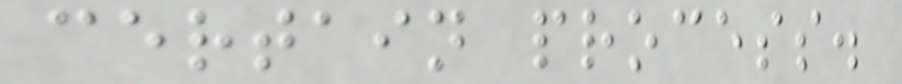certain process.
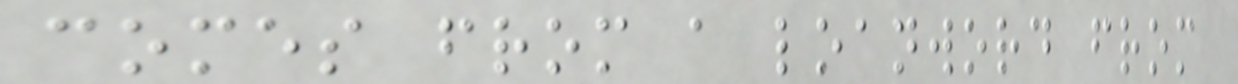comes from a loanword from
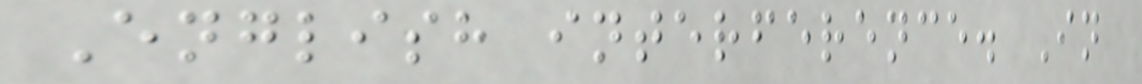English interference. In
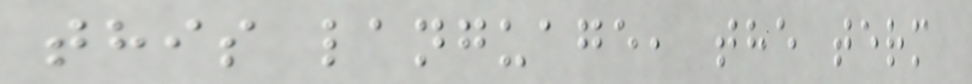this language, the term
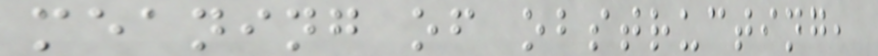meaning of obstructing,
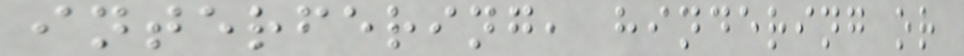interfering, hindering or
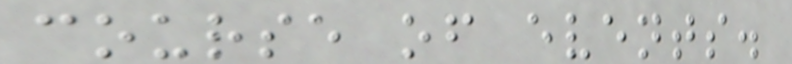course of events.
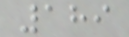189
